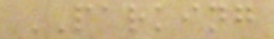PARKING
